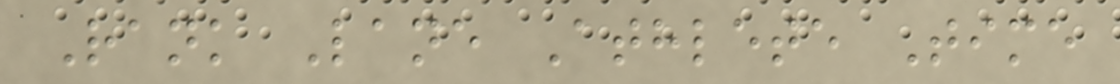Rank Lane Athlete Time
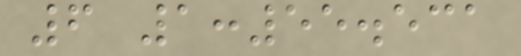6 1:55.531
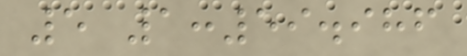5 1:59.986
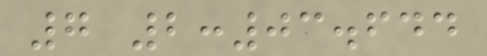7 2:03.644
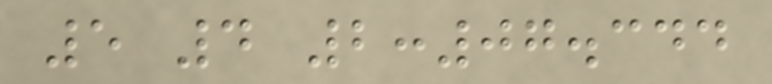5 4 2:07.344
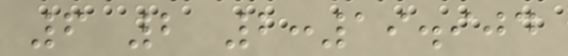6 2 2:19.904
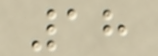18
